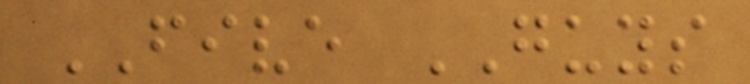FIVE GUYS
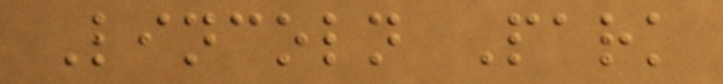Lincoln Park
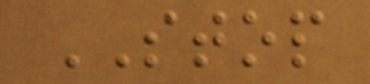STOP
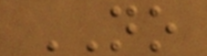NO
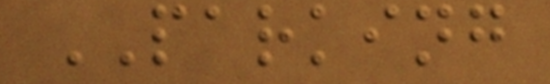PARKING
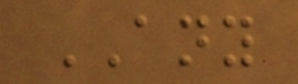ANY
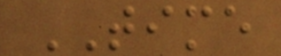TIME
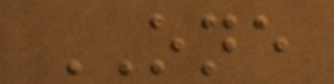ONE
